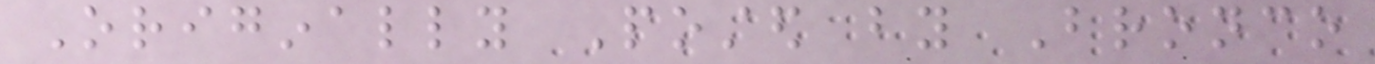Originally Posted by Bronco
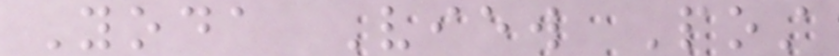Yoda View Post
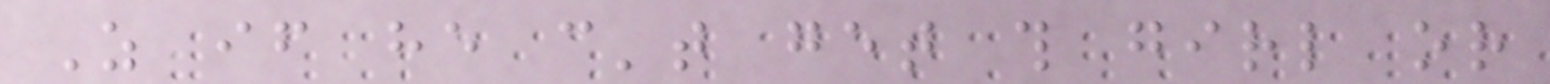As if he can't get this girl or
